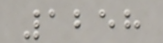1258
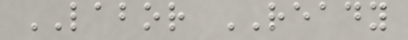LABOR READY
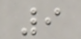9
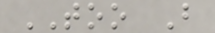TOO B
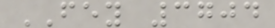FEY 3704
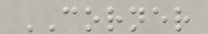CORNER
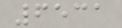6531
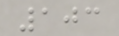103
